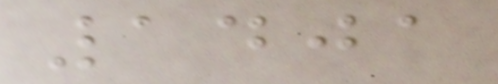1401
